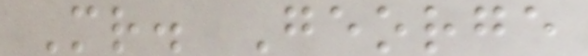Mr. George
